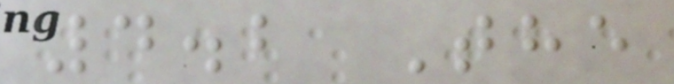4.2 The
